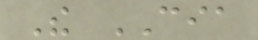The CIA
